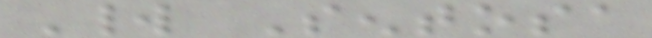World Sentosa
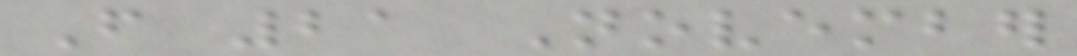From 21 November
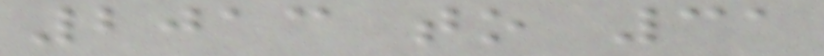2013 to 31
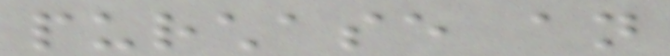purchase an
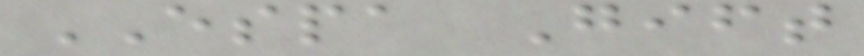ESPA Gift
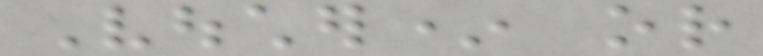Voucher* or
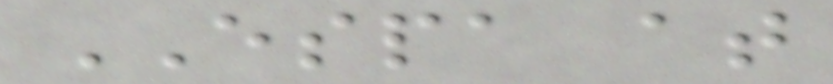ESPA at
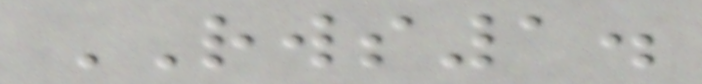RWS1.
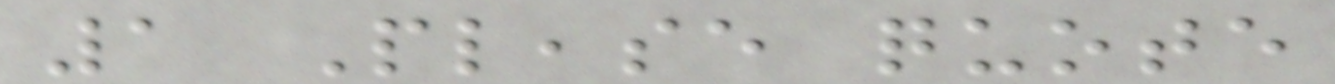1 Please quote
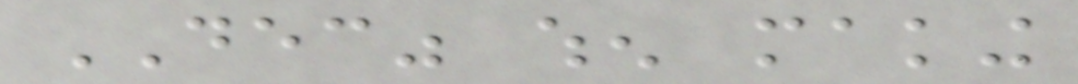DEC" when making
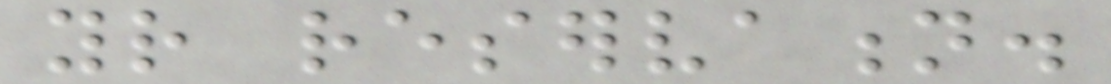your reservation.
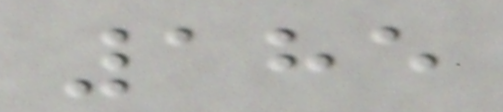185
